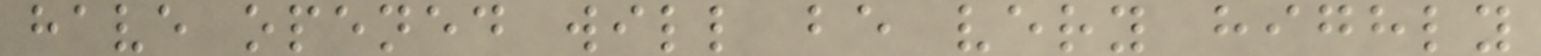have opened will be very highly
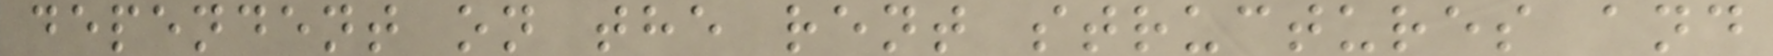dependent on the rent structures and
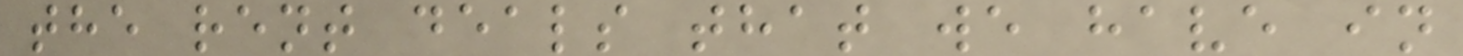the rent deals that we have in
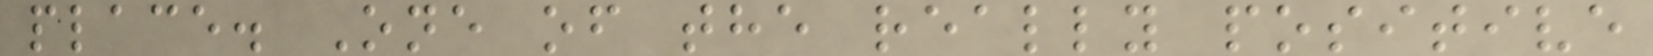place. One of the really positive
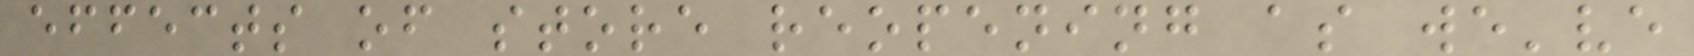effects of store reopening as we've
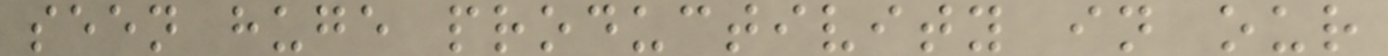seen huge productivity in our
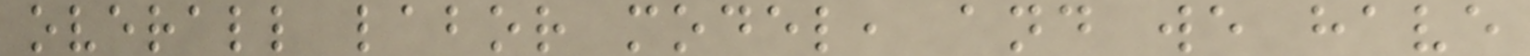overall labor model, and we have
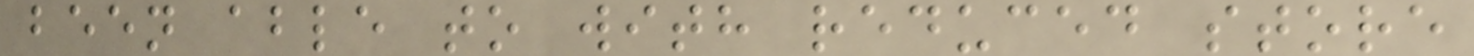been able to with reduced store
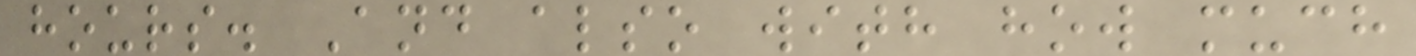hours. And also with how much
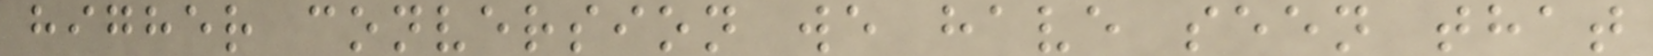higher conversion we have seen that
